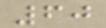60
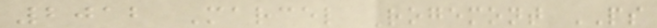2012 Marcel Rogemont PS
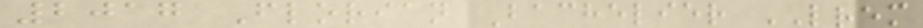2017 Florian Bachelier LREM
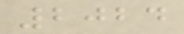2024
